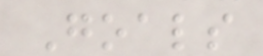Goals
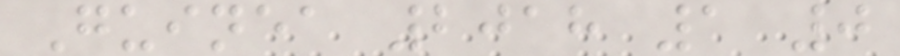Guinea 2018 1 0
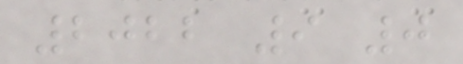2022 9 0
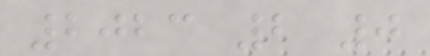2023 2 0
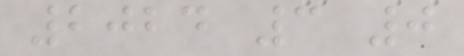2024 3 0
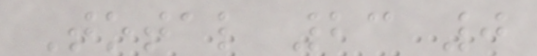Total 23 0
